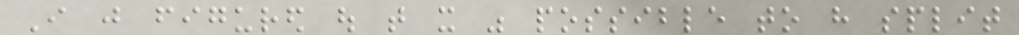I just figured out that it was possible to have split
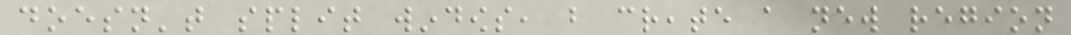doesn't split windows, but create a new region
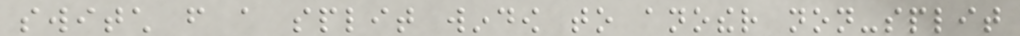switch from a split window to another non-split
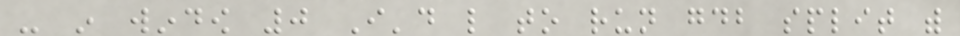- in window 0 I'd like to run gdb split with
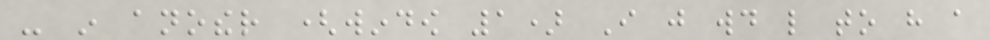- in another (window 1) I just would like to have a
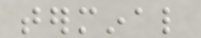terminal
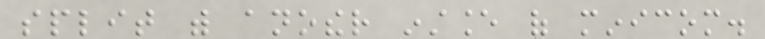split with another instance of minicom.
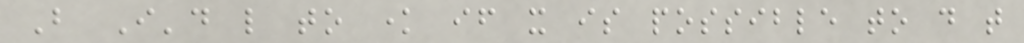But I'd like to know if it is possible to do that
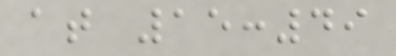at 15:49
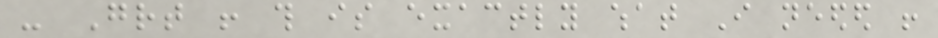- Great ! this is exactly what I needed !
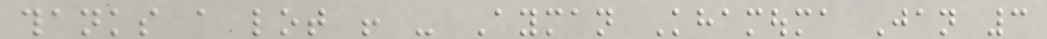thanks a lot ! - Ayman Khamouma Jan 3
